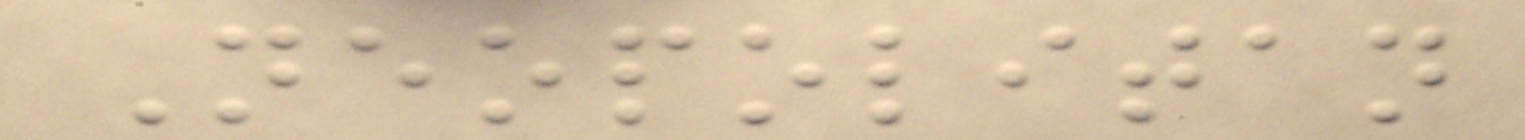Neopolitan
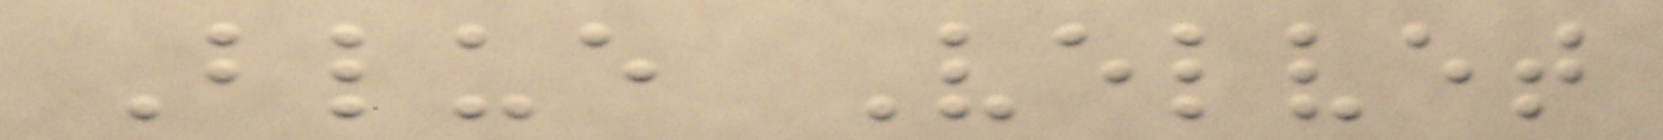Blue Velvet
